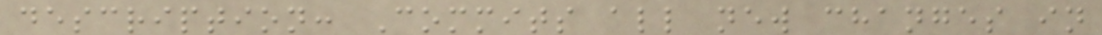description: Commits all new changes in
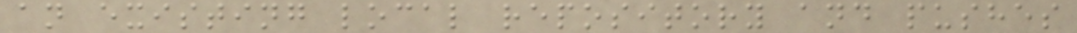an existing local repository and pushes
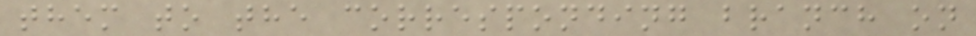them to the corresponding branch on
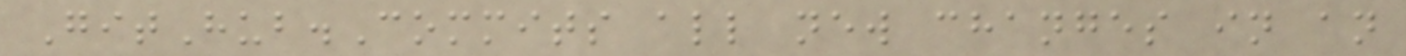GitHub.Commits all new changes in an
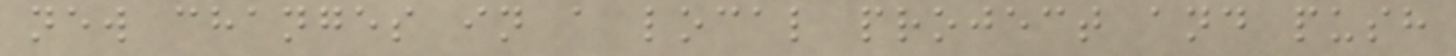new changes in a local project and push
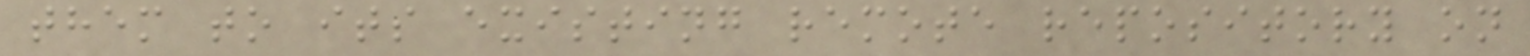them to its existing remote repository on
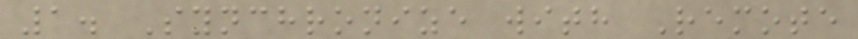1. Synchronize with Remote
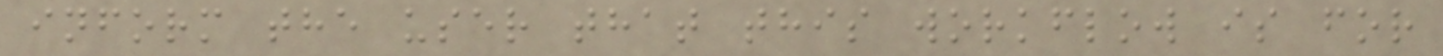inform the user that this workflow is for
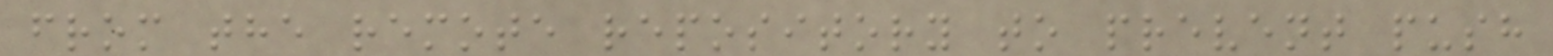from the remote repository to prevent push
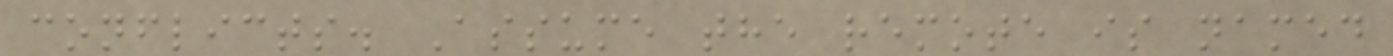conflicts. Assume the remote is named
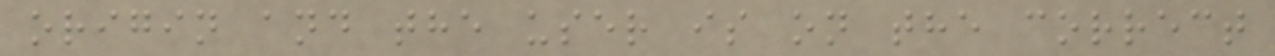origin and the user is on the correct
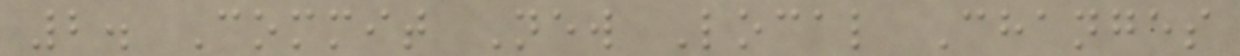2. Commit New Local Changes
